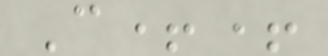C++
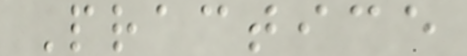Practice
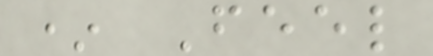* Feel
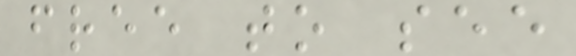free to see
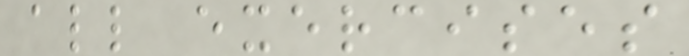all exercises
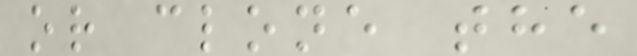or clone the
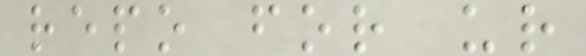repo for ur
